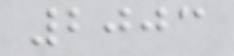2003
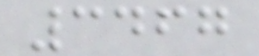3467
